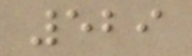529
